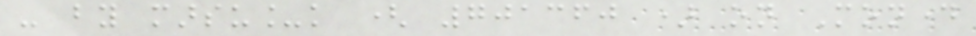- by marsu_k ( 701360 ) on Monday
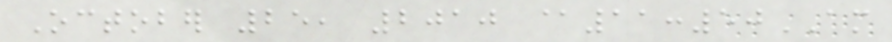October 25, 2010 @11:50AM
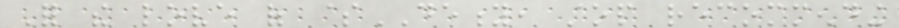For the love of $DEITY, stop recommending
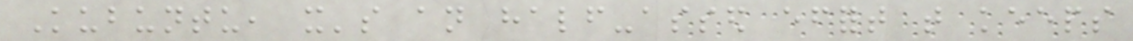Kubuntu, it's an half-assed effort that keeps
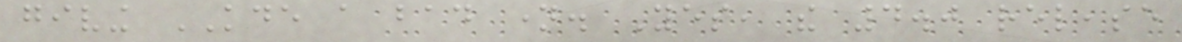giving KDE a bad name. Yes, the 4.0 release
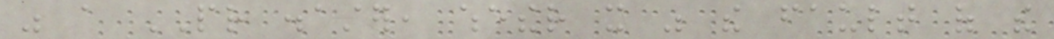was a PR disaster, whether it was the fault of the
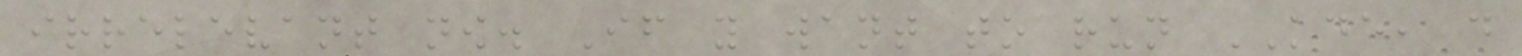irrelevant now. If you want to run KDE, do
